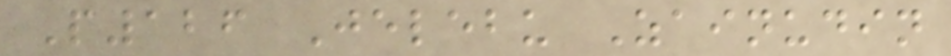P126 Jelebu Zainudin
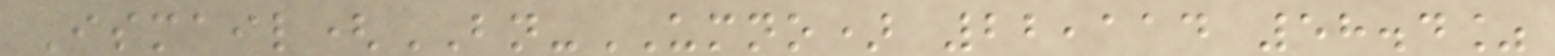Ismail(BN-UMNO) 22,114 58.4%
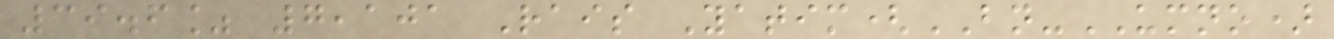39.6% 7,101 Rais Yatim(BN-UMNO)
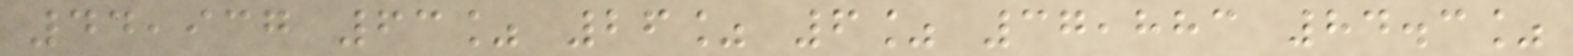44,937 63% 26% 6% 37,883 84.3%
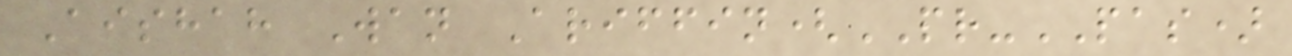Aishah Wan Ariffin(PR-PAS)
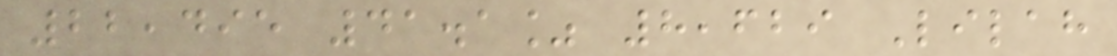22,495 41.1% 8,629 Lilah
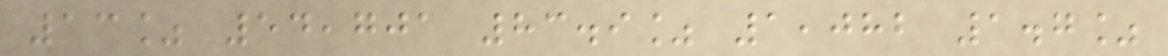13% 54,701 83.9% 1,082 1.7%
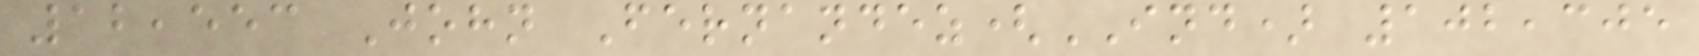12,553 John Fernandez(IND) 102,305
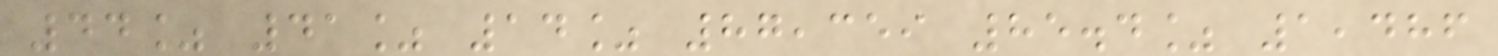44% 41% 14% 87,359 85.4% 1,486
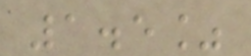1.5%
